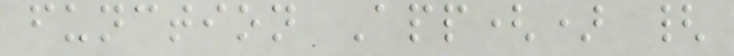function App() {
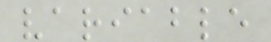variable
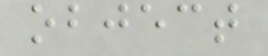object
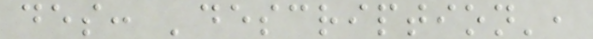des: 'description',
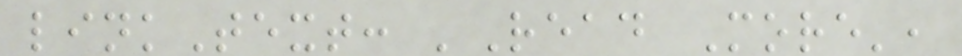linkText: 'Read More',
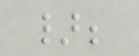};
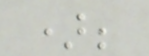);
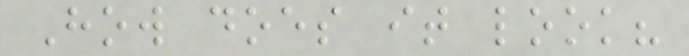How does it look?
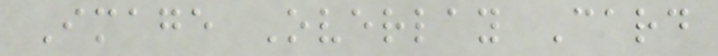Image Overlay Card
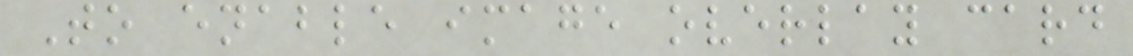To enable image overlay card
